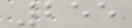255
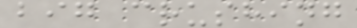big crushing
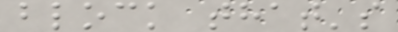block that's
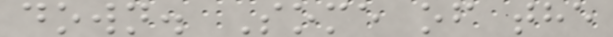down. Some of the
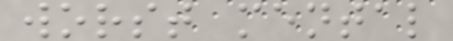worst mental
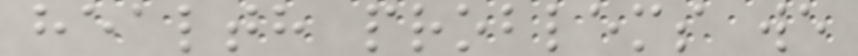health problems we
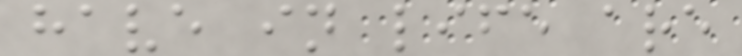have in life are
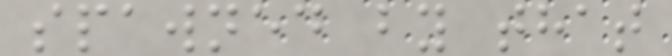spawned by that
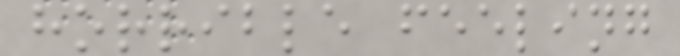horrible feeling
